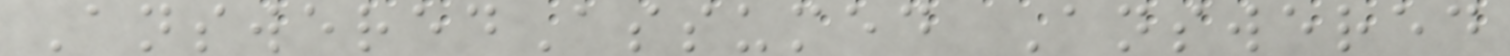AnsweredAssumed Answered
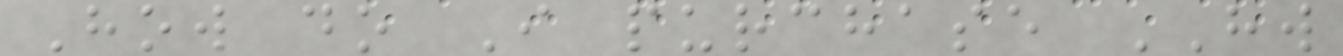How do I purchase HW
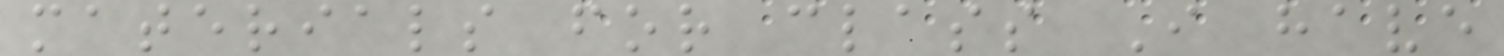materials for class I have
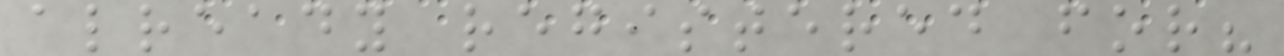already registered for?
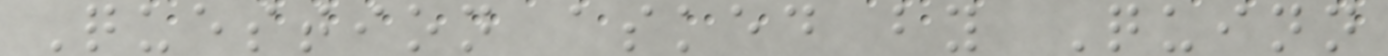Question asked by Quinn
